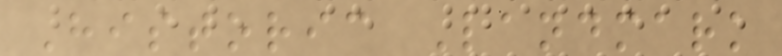Historic Landmark
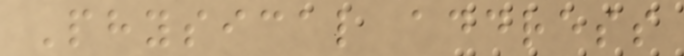Physical address
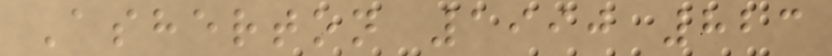Asherton 1990 823
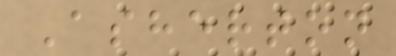Asherton
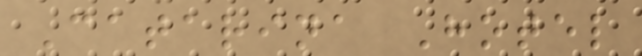Catarina Hotel
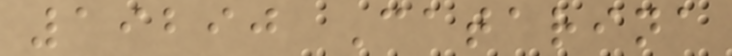19290 Catarina
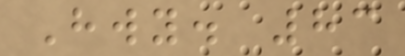Hwy. 83
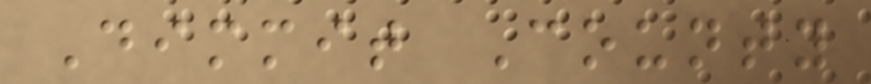Dimmit County
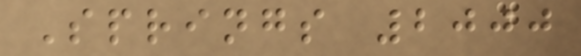Springs 2000
